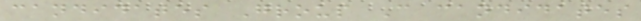candidates Group C candidates
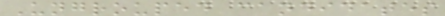Ungrouped candidates
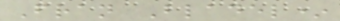Fran Bladel*
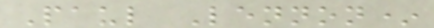Paul Lennon*
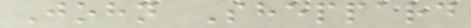John Sheppard
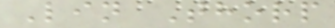Lin Thorp
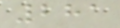281
